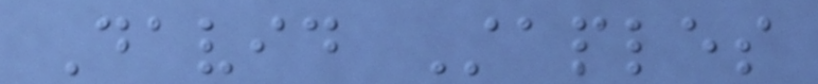David Staples
